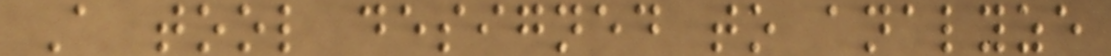A tool designed to analyze
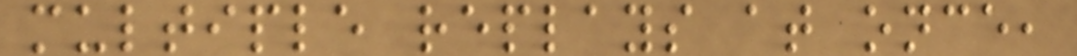multiple replays at once,
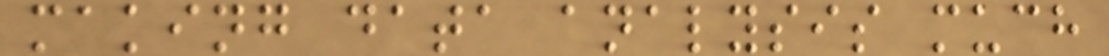making data analysis much
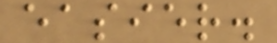easier.
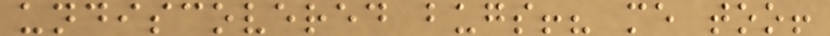undiscovered bugs!? me too!
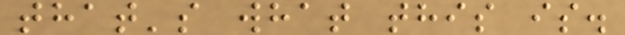that's what this is.
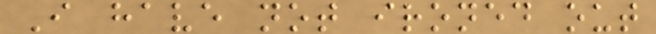I have not ironed out
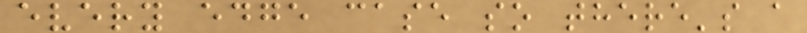every edge case so there's a
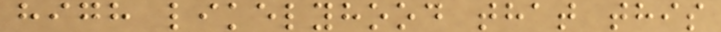high likelyhood that this
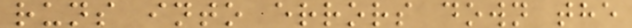runs into errors down the
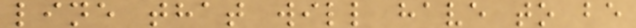line that will have to be
